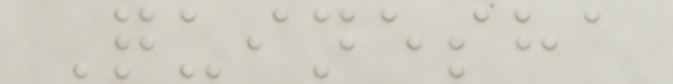Quinesha
